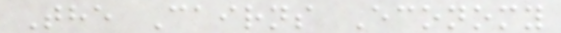The Cairns Economy
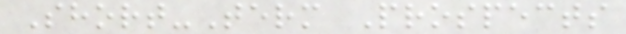Short-Term Prospects
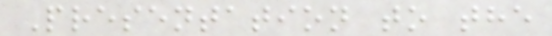Presentation to the
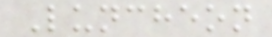Luncheon
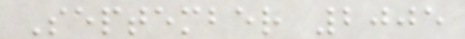September 2005
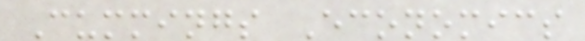Cummings Economics
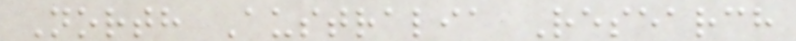North Australia Research
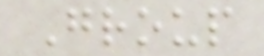Group
